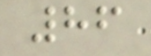86
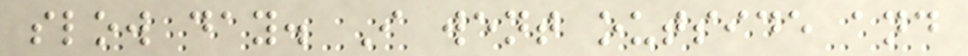slow day. I went outside and
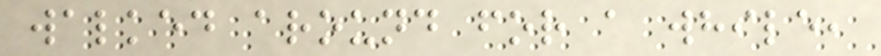walked around for a while,
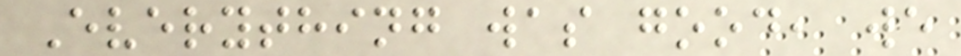Everything was good, we
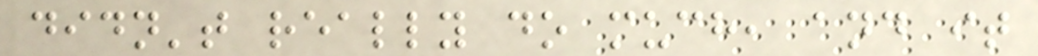didn't really do much, and it
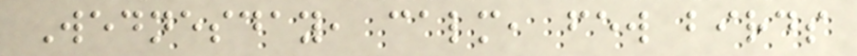Wednesday, calm, few birds
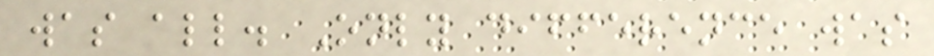was all. Only difference was
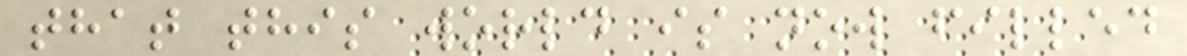that this world is now filled
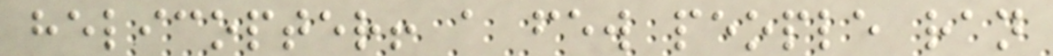helicopter! a few people ran
